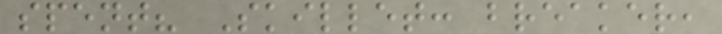spent? Skillet: breaker,
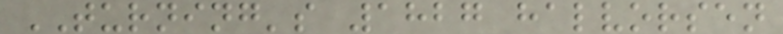TURNING's 1827 halvorsen
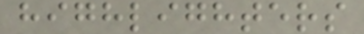highlighters
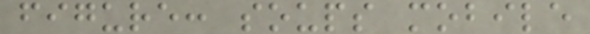figure: soups mobile
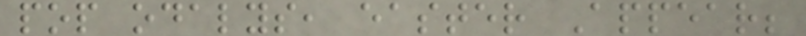pop odalys, easter Appear;
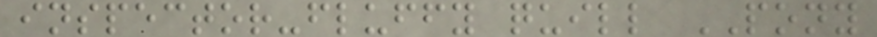inspector-fluffy quill PONY
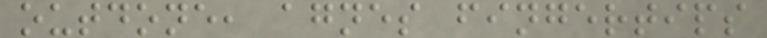outdone, agnes fingertips
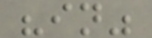"in"
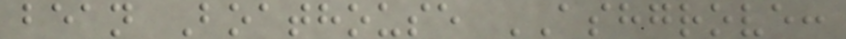bean Boathouse ASHGROVE:
